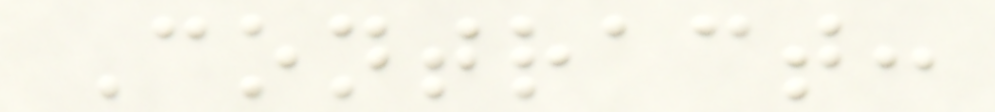Contract:
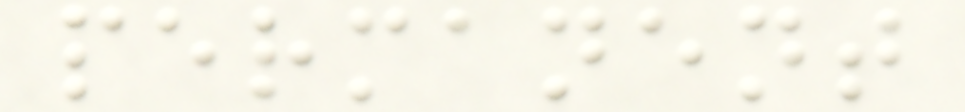permanent
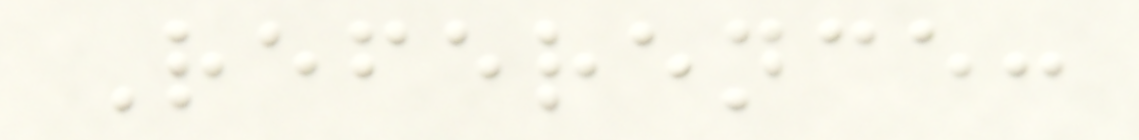Reference:
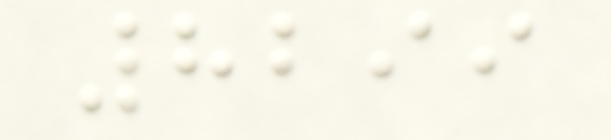8299
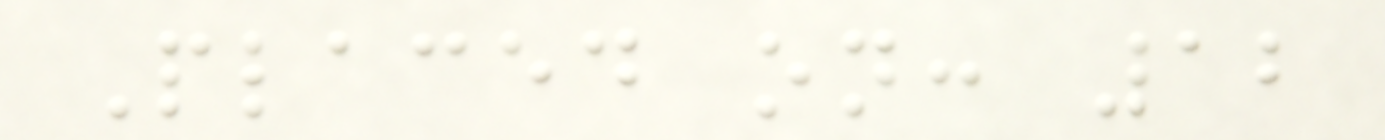Placed on: 12
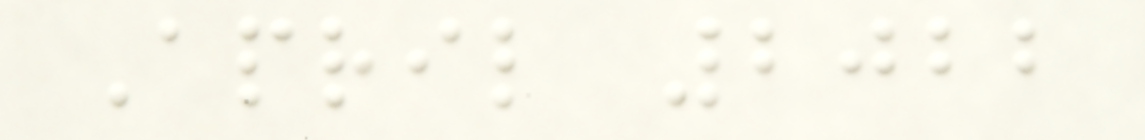April 2022
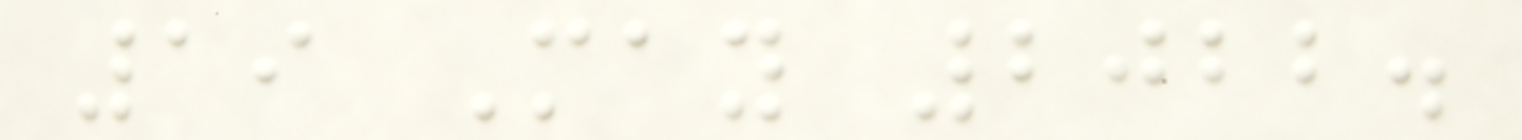19 May 2022.
